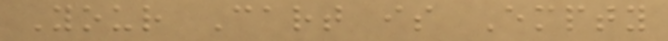Your Cart is Empty
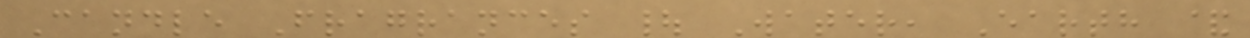Candle Fragrances | Water, Earth &
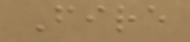Fire
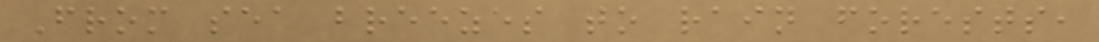From sea breezes to rain forests,
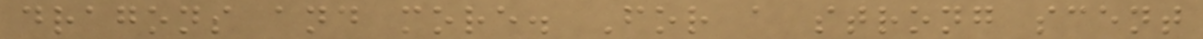dragons and more. For a strong scent
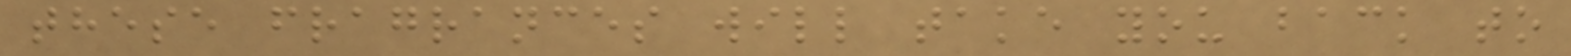these fragrances will take you back to
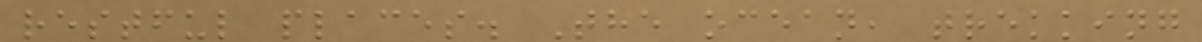restful places. The ocean, trekking
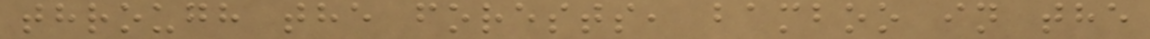through the forests, bamboo in the
